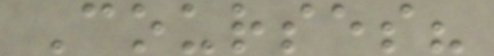Courses?
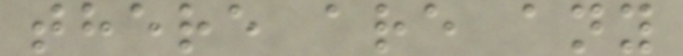there are any
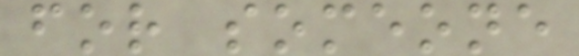for someone
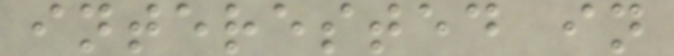interested in
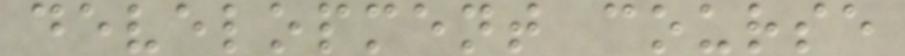development course
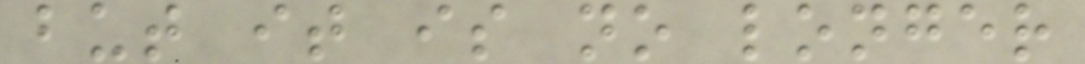but it is no longer
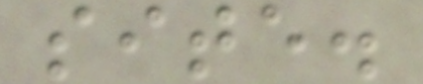site.
